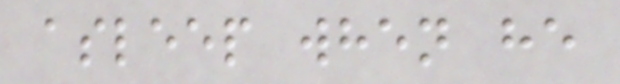asleep when he
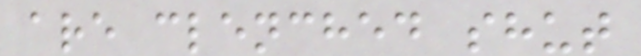are clenched shut
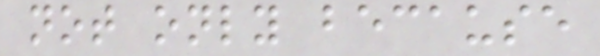not only because
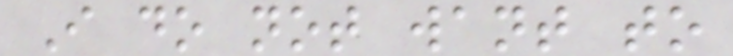I do not want to
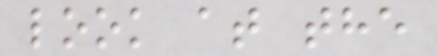look at the
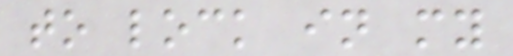to lock in my
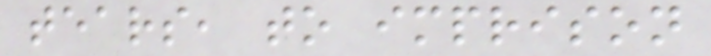tears, to imprison
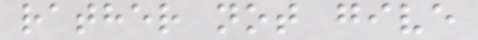rather not give
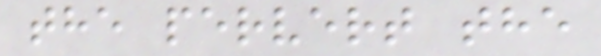the pervert the
